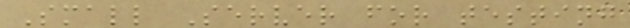Small Server for testing
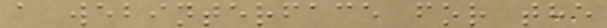a webinterface for the
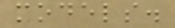models.
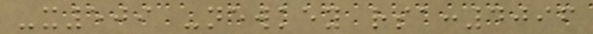-x509 -newkey rsa:4096
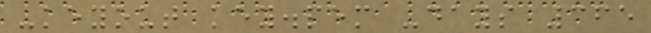-keyout key.pem -days 365
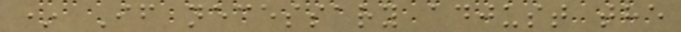* If necessary adjust the
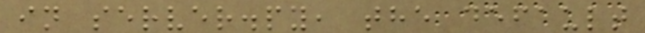in server.py, the default
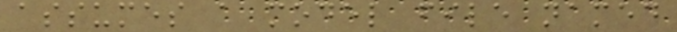assumes a model file named
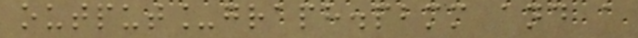output_graph.pbmm and a
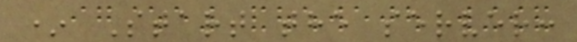* Start the server:
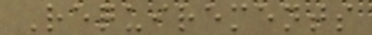Requirements
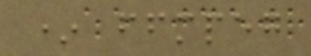* ffmpeg
